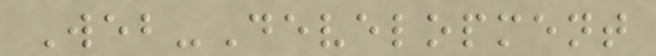Web-Development
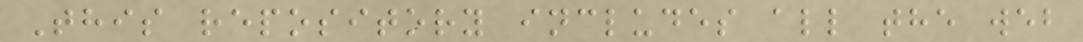This repository includes all the web
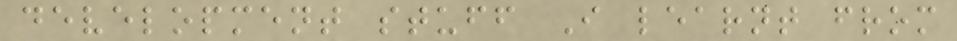development stuff I learnt from
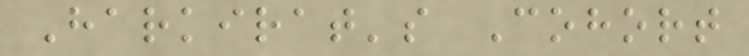Harkirat's Cohort
